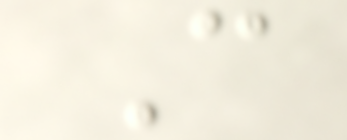C
